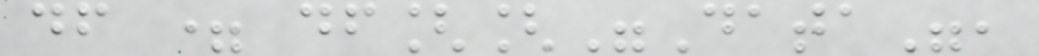df = df[["Data",
